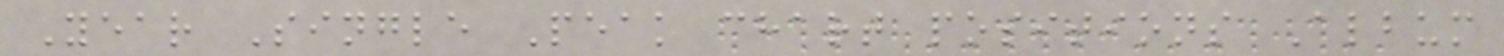Year Single Peak chart positions Album
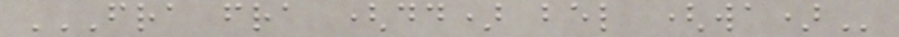FRA FRA (DD) BEL (WA)
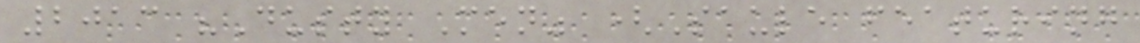2013 "Dusty Men" (Saule featuring
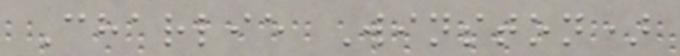Charlie Winston)
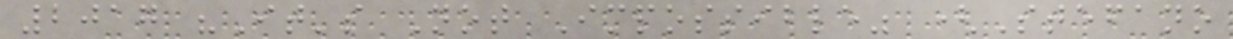2017 "It's Not Impossible" (Stefano
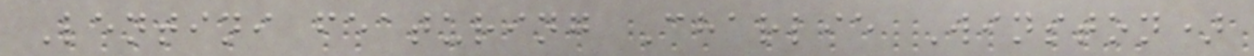Lentini featuring Charlie Winston)
